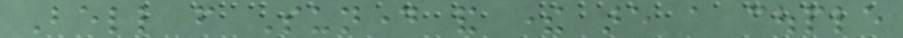Bell from Sunday and there are a couple
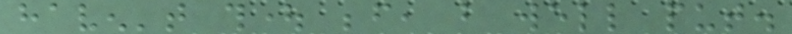haven't thought before, but well put.
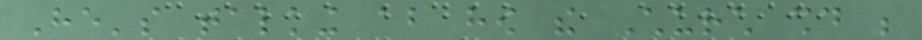He's talking about how the Church should be
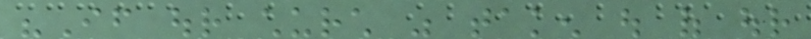"If our church was taken out of our
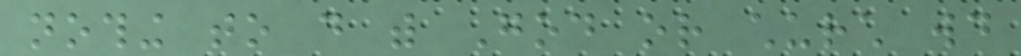nothing to do with God or church would
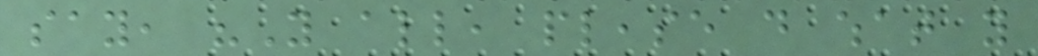say, "You all, please do what you
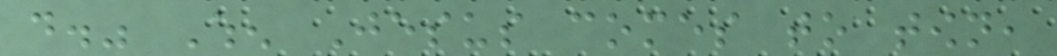do." When Jesus comes to town,
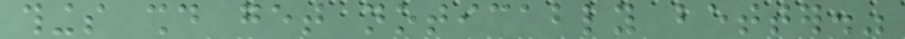things should get noticably better."
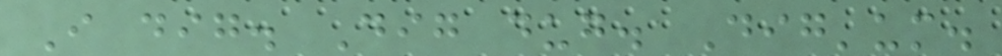I dig. Dig dug. Dig'um.
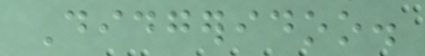Didgeridoo.
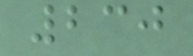230
